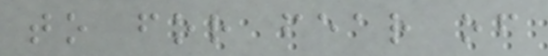to for fear of
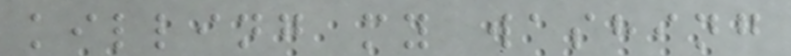killing my washing
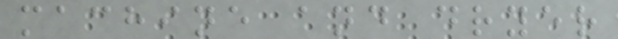machine and dryer
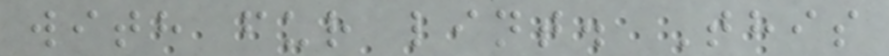with fur lint. This
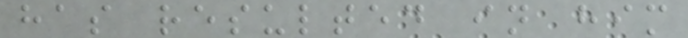has resulted in him
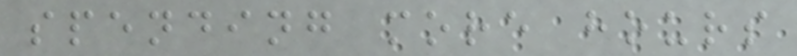spending more hours
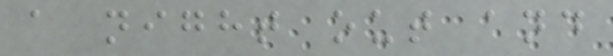a night out and
